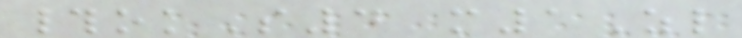#okS4 m1Zl
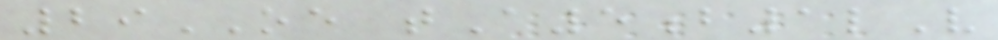29OE tA5b1lV
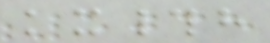kx#h
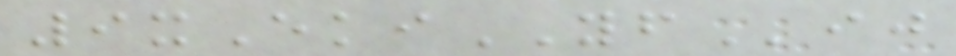9xEkiYFij
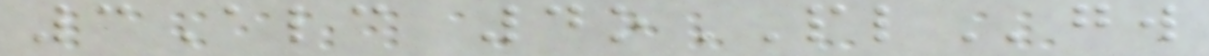3Alc 4oPLgw
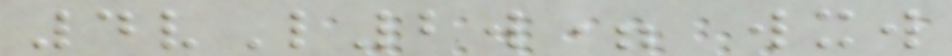4vL2w= wxw
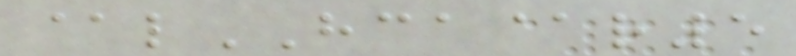@lHCA@r5
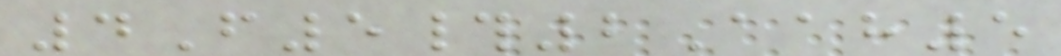4F5#2Aah5
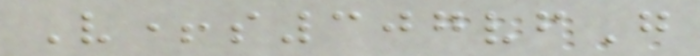V+s307vfG
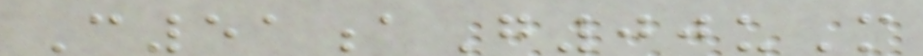C51aG00uM
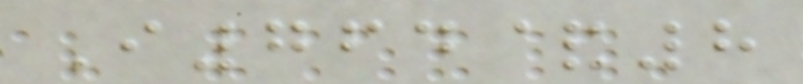I764&8
